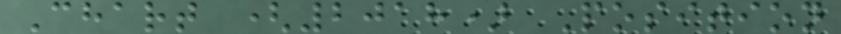Chart (2018) Position
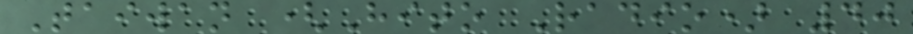Taiwan (Hito Radio) 40
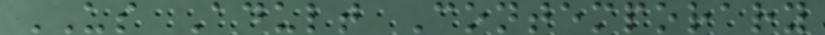US Adult Contemporary
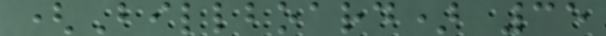(Billboard) 35
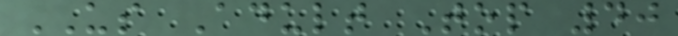US Adult Top 40
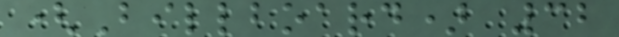(Billboard) 32
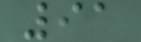91
